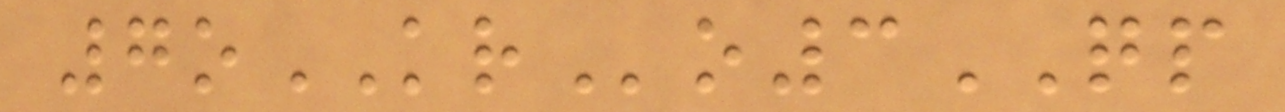7oKRo3QP
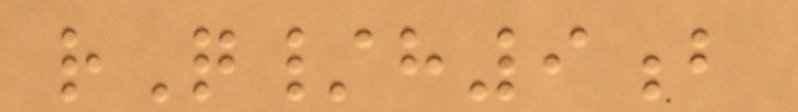rQ/h9b
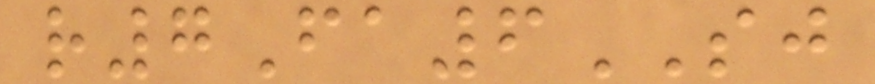r7Fa6SJ
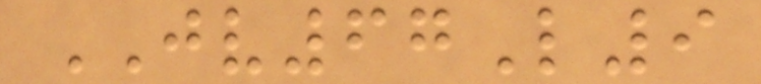JV67L9
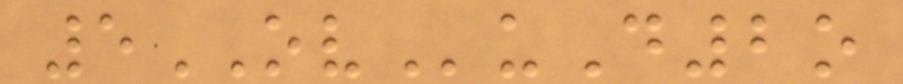5OVuD2o
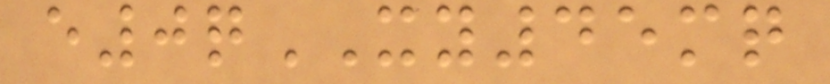e0qXY45mq
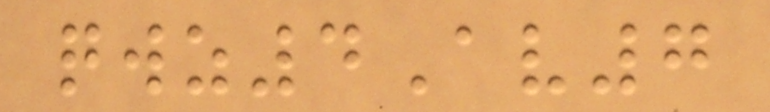qwz4Av7
